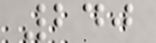240
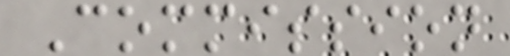Commission
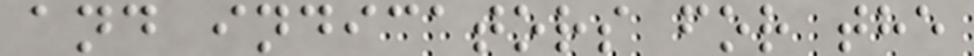and indicators for the
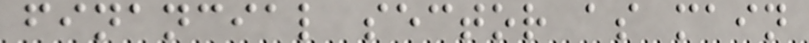financial sector as main
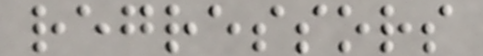regressors
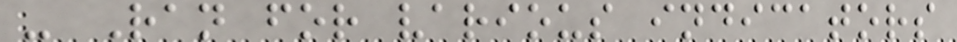- Ran for various indicators
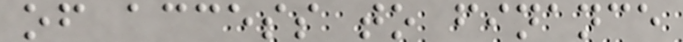of access to finance
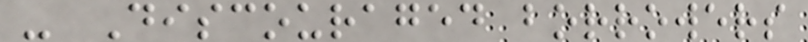- Discouraged borrowers
